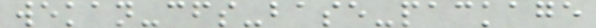wekan-cfs-base-package
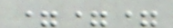===
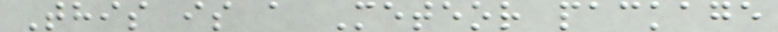This is a Meteor package
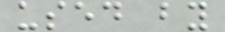used by
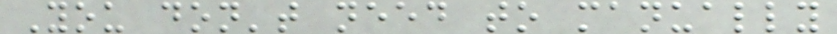You don't need to manually
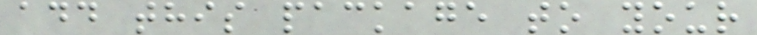add this package to your
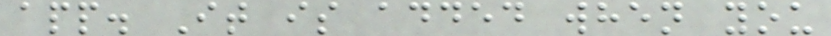app. It is added when you
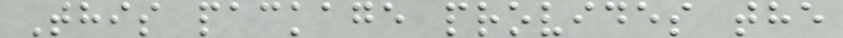This package provides the
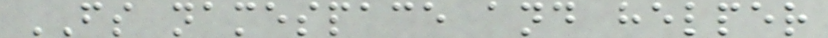FS namespace and helper
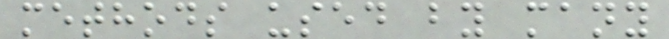methods used by many
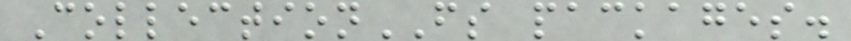CollectionFS packages.
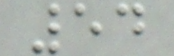54
